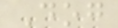Dog
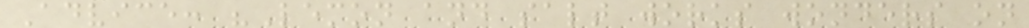Advice: "Lemon and salt works wonders on
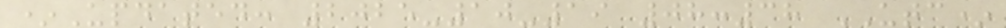*Updated: 2025-10-19 08:38 UTC*
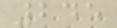245
